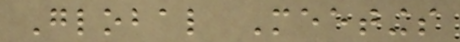Global Meetings
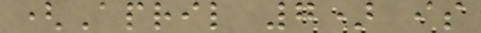(April 7) is
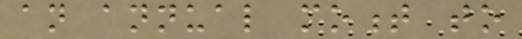an annual moment to
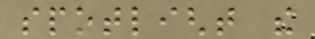spotlight the
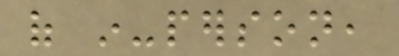of in-person,
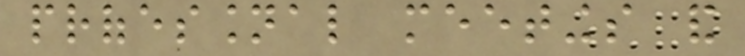professional meetings and
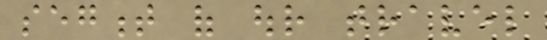segment of our travel
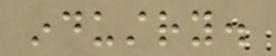industry.
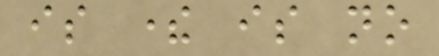is there is no
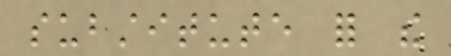substitute for the
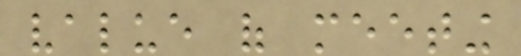value of meeting
